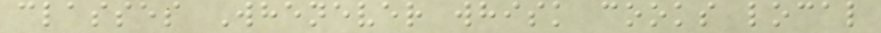classes Whenever whisk cooks local
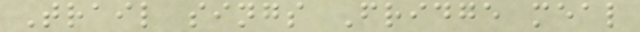Trail sings Fridge meal
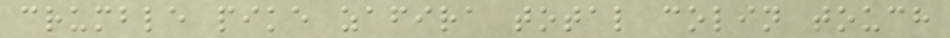crumble pike zafira total colin touch
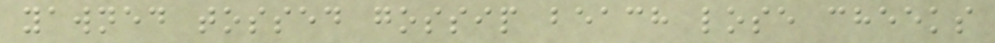yawned tossed gossip beach lose cheeks
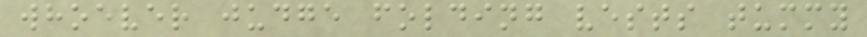whoever judge folding vests tummy
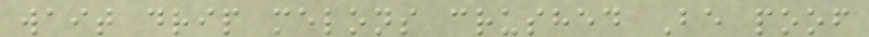wait drip melons crushed Be poof
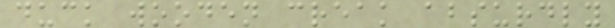duck wooden creak absurdly
